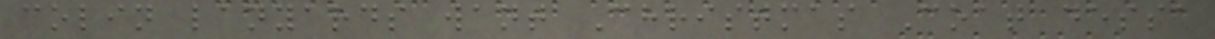colin lanyards want Christmas Coat dessa
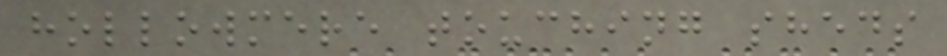hollowmere touching sheds
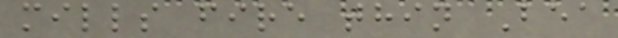mills fire thin Bea
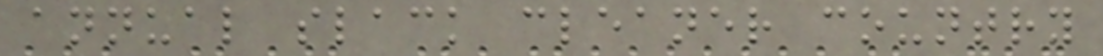annual slack cleaner country
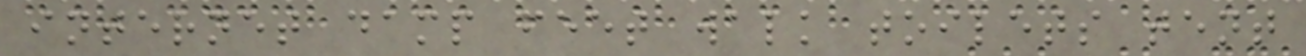internet damp feet walk toilets tent
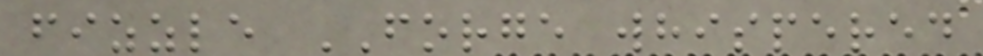fizzle FORGE whispered
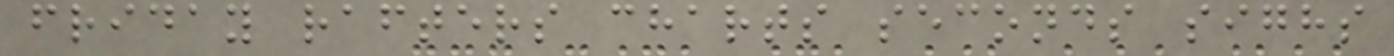friday rafters charts seconds sighs
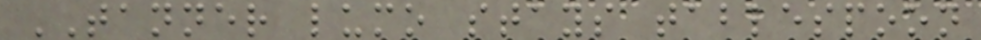TANNER lumo stays tablespoon
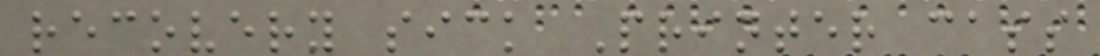recovery sick Printer cass
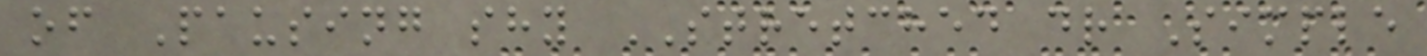of Pausing shy STRETCHED dr Simple
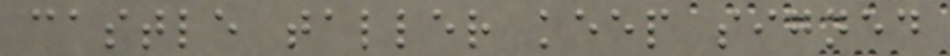castle taller keep signed
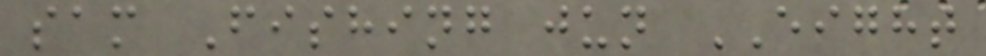sam Fishing jun EIGHT
